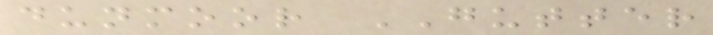dunmoor GUTTER
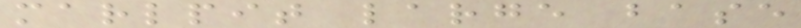marlpit large base
